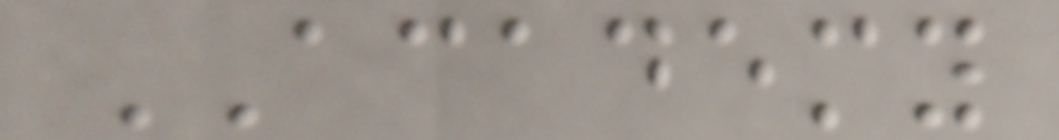ACADEMY
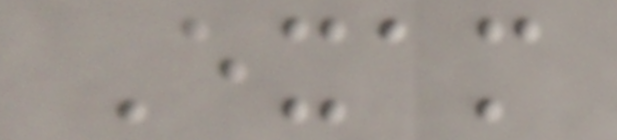Exam
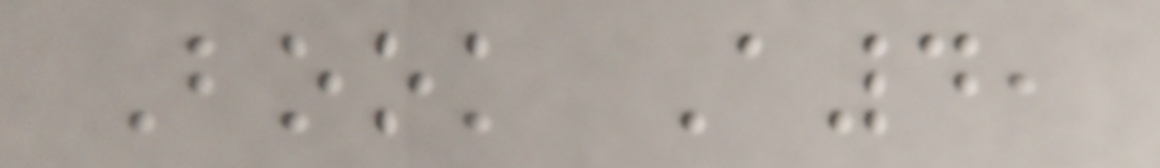Book A4,
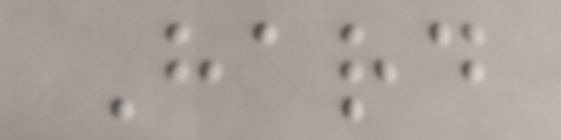Hard
